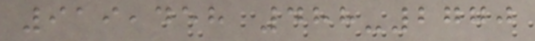919,458 488-2770
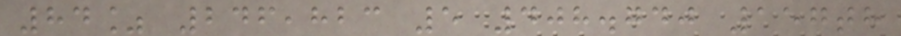84% 246,823 5 408.740 157th
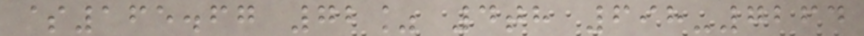$165.67 72% 4th 698-7264
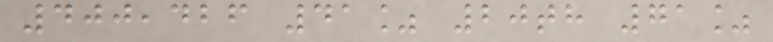400,426 41% 20th 71%
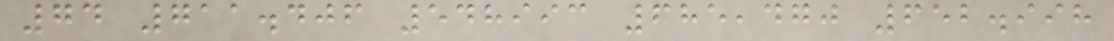74 711.406 548993 685,470 652.998
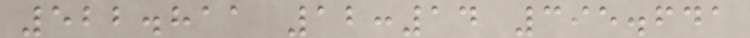522.811 12:14 395.641
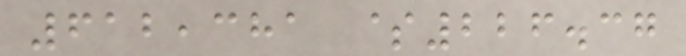612,381 $226.37
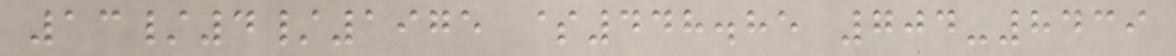13/4/1975 $448.85 704-8439
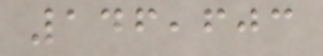146,603
